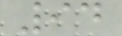94
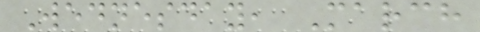Wednesday, March
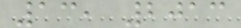13, 2013
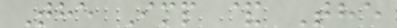The Imp & The
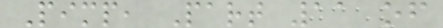Pimp, Part 11 of
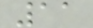11
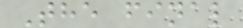The final
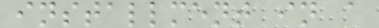installment in a
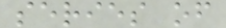series of
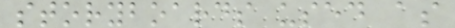storyboards used as
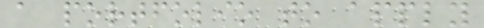a portfolio to apply
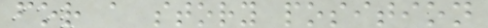for a story position
